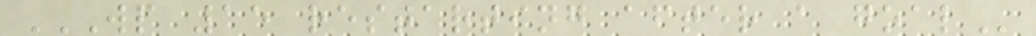WP 15 RESTARTING AFTER A GOAL
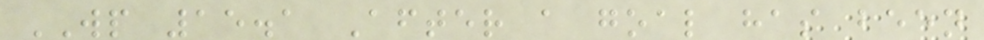WP 15.1 After a goal has been
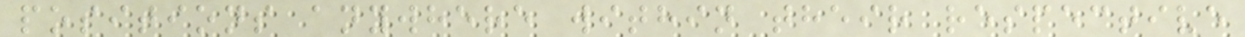positions anywhere within their respective
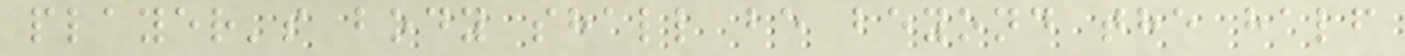player's body shall be beyond the half
